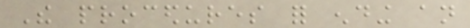The procedures for ending an
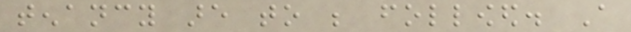tenancy are to be followed. A
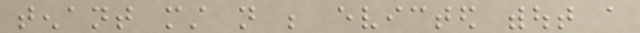tenant must not be evicted without a
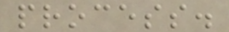process.
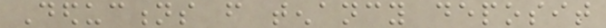Deductions from tenancy deposit
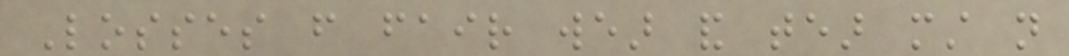Losses from fair wear and tear must not
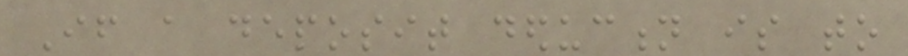If a deposit deduction is to
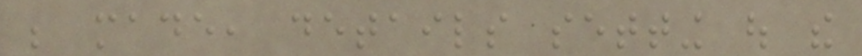be made, details setting out the
